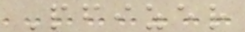Pfizer
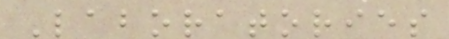Laboratories
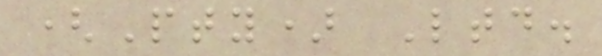(Pty) Ltd.
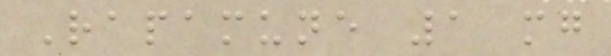Rapamune 1 mg
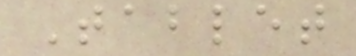Tablet
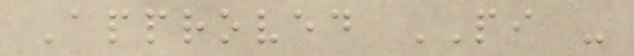Approved PI -
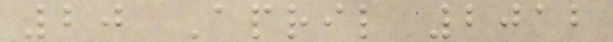20 April 2012
